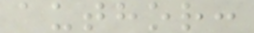author:
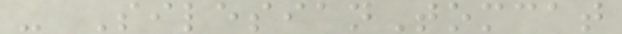- SilesianTomcat
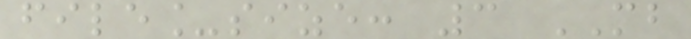file_size: 3 MB
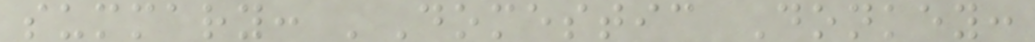summary: 'Domestic Donkey:
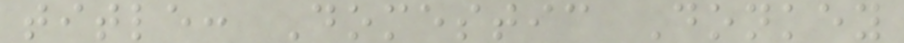title: Domestic Donkey
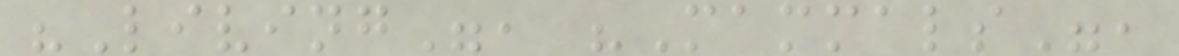"Living", "Mammals",
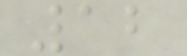12
